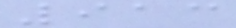913
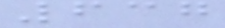637
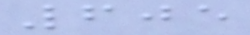605
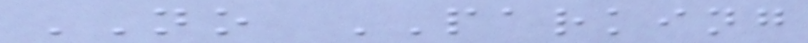NO PARKING
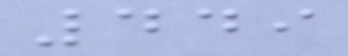449
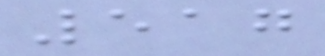517
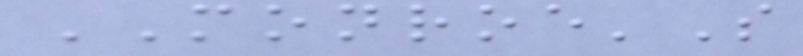MONROE'S
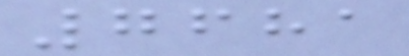7681
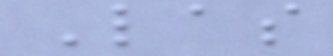Las
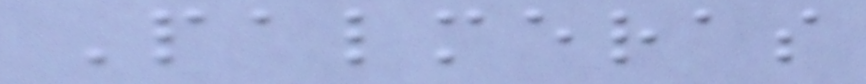Palmeras
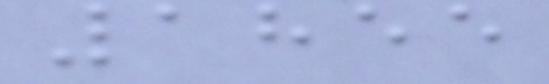1855
